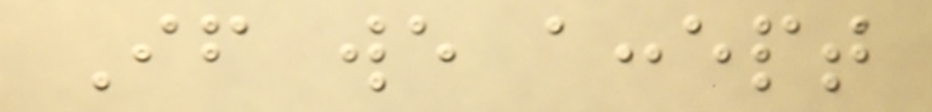If we accept
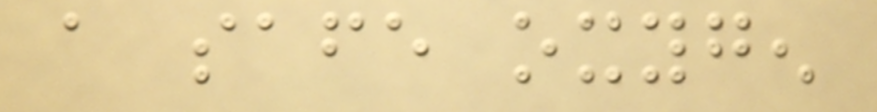a safe oxygen
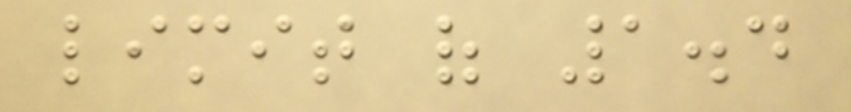limit of 1.4
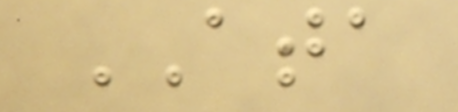ATA
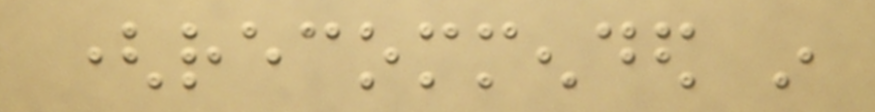(recommended in
